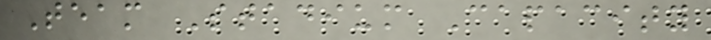Team Stadium Capacity
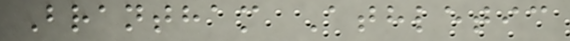Brantham Athletic
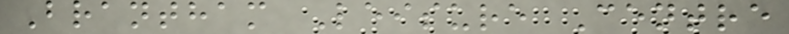Brantham Leisure Centre
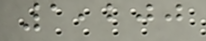1,200
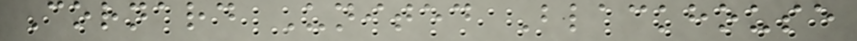Cornard United Blackhouse
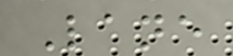Lane
